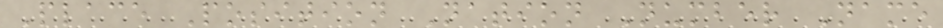Place Position Nation Number Name
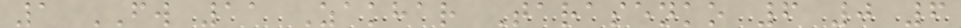1 FW 11 Zakhar Tarasenko 6 0 6
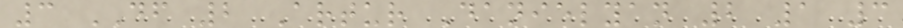3 DF 2 Artur Danielyan 2 1 3
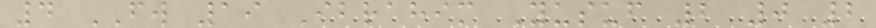4 FW 19 Ibrahim Yusuf 2 0 2
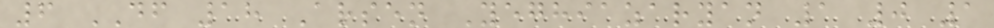6 DF 18 Arsen Yeghiazaryan 1 0 1
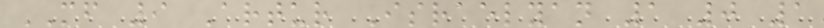MF 9 Artur Israelyan 1 0 1
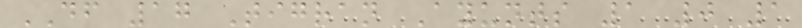DF 17 Tigran Ayunts 1 0 1
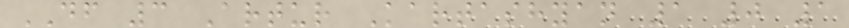DF 3 Artur Kartashyan 1 0 1
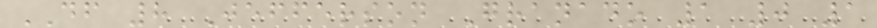DF 8 Jefferson Granado 1 0 1
